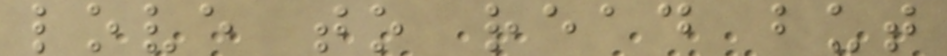love to read but
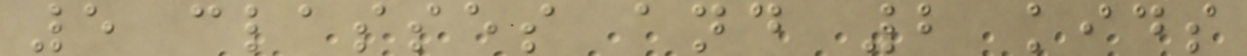5 classes and 2 kids
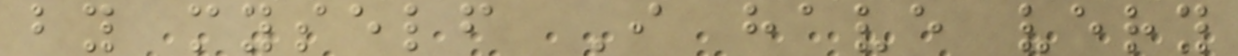by myself I have very
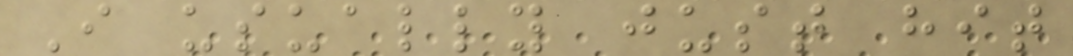I usually just hit
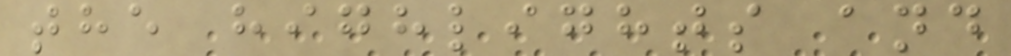the highlights and
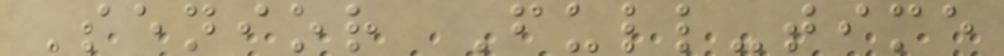Senior Full-time
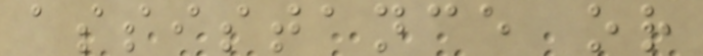assistance or
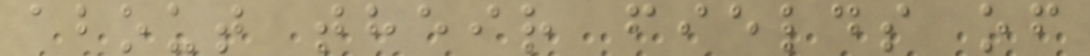about their fields of
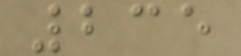235
